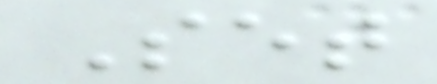Set
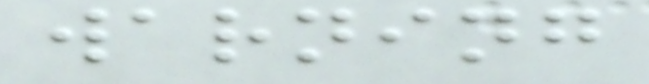warning
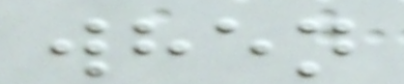when
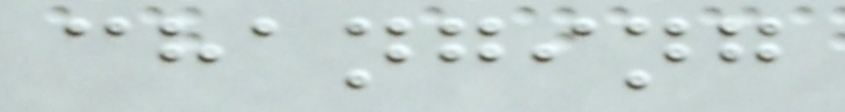changing
